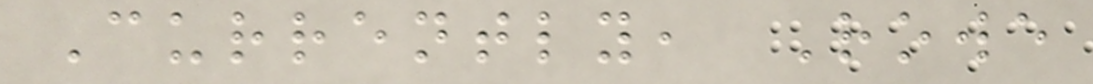Currently, Rowe
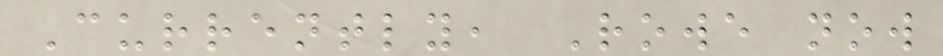Currently, Rowe now
